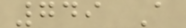749 A
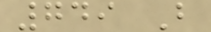749 B
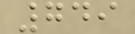749
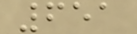651
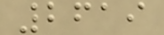2619
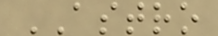ASTRO
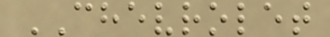CHEVROLET
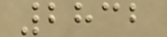2832
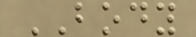BODY
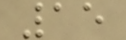15
